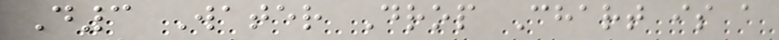D3 Water Drop Chart is a
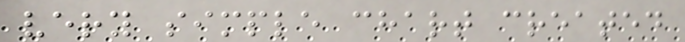very simple chart created
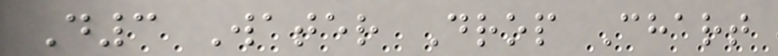D3 Water Drop Chart
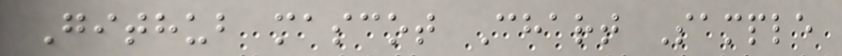Github mascot Chart Sample
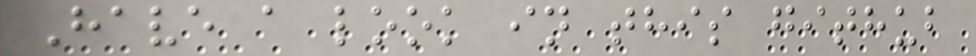Have a look in this github
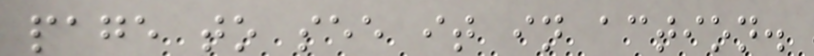page to see it in action.
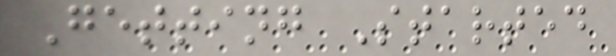Getting Started
